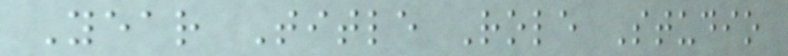Year Title Role Studio
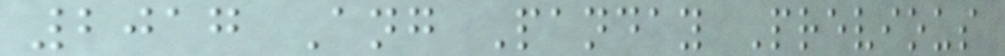2017 Ang Panday Previous
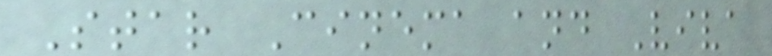Star Cinema and Viva
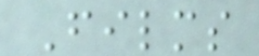Films
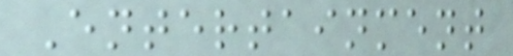Entertainment
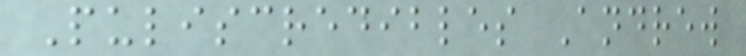Puliscredibles Andrew
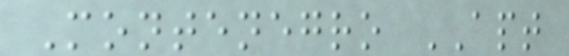Montenegro APT
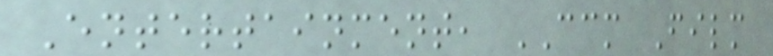Entertainment, CCM Film
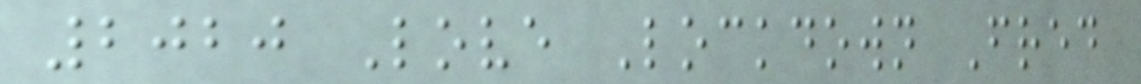2020 Love Lockdown Fred
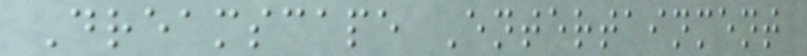Dreamscape Entertainment
